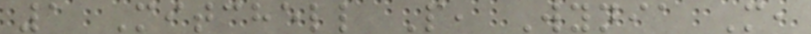1 Mitchell P, Wynia M,
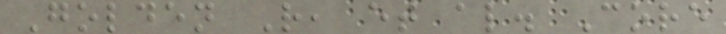Golden R, et al. Core
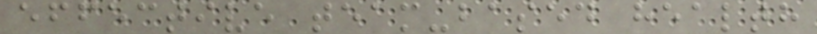effective team-based health
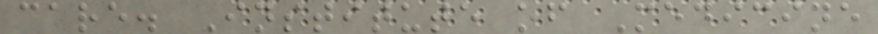care. Institute of Medicine
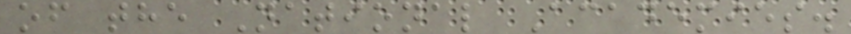of the National Academies.
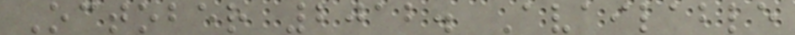October 2012. Available
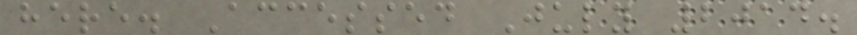here. Accessed July 2014.
